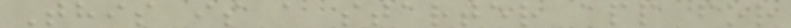This is a starter app for
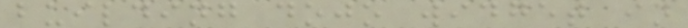building dojo widget in
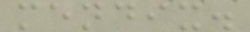mendix.
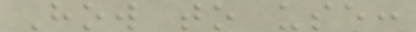How to use:
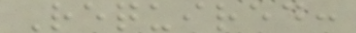Required:
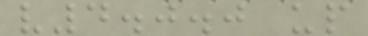v4.0.0 up
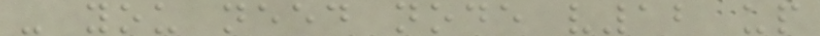- you need node v12 up
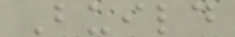Build
